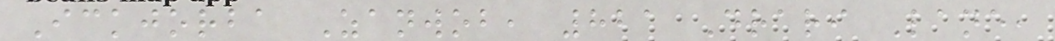Ickjorba Zanwob, 821 Drari Lane,
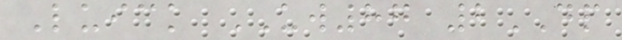Luick UW87 2DP
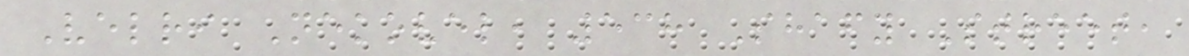Velri Nekovel, 538 Shafy Street,
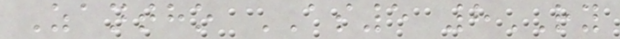Zantho AS5 8RY
